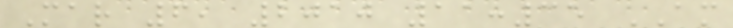Mar 6, 2010 11:35 AM
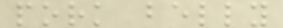pork belly
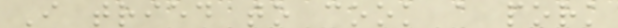I tried to cook a pork
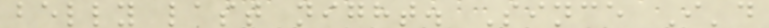belly last night. Since I'd
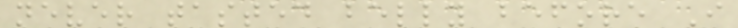never tasted belly before I
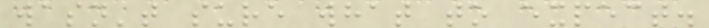wasn't sure what to expect.
